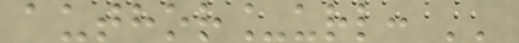author_url: ''
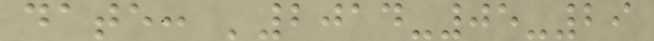date: '2014-05-29
